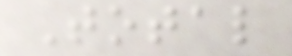Total
